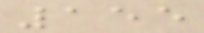155
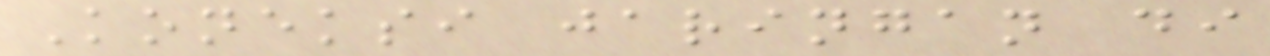Koneksi jaringan di
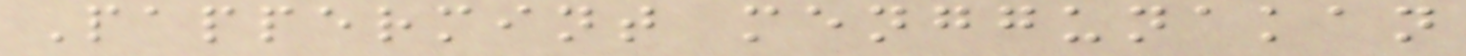Pappermint menggunakan
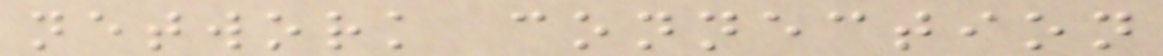network connection
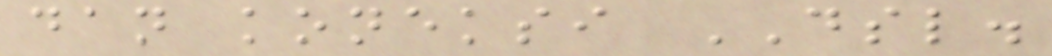dan koneksi DSL.
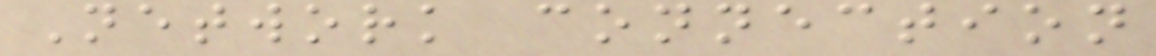Network connection
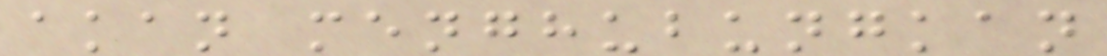akan menghubungkan
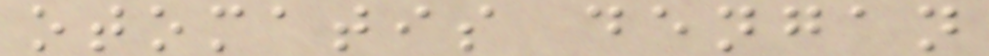otomatis dengan
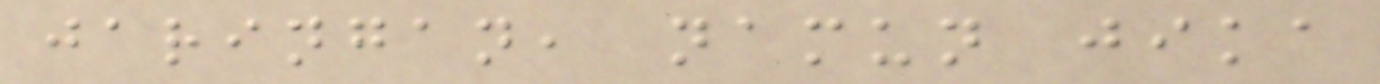jaringan, namun jika
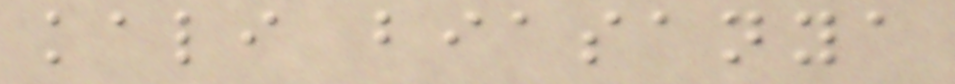kali biasanya
